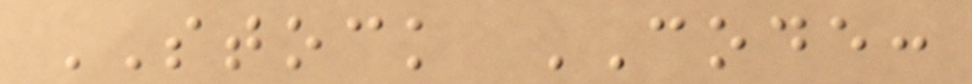STOCK CODE:
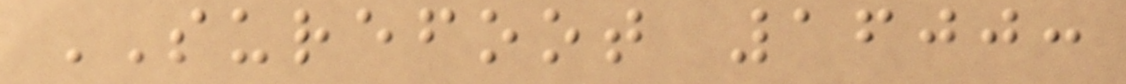SUREFOOT 1600:
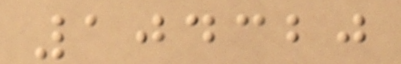104320
